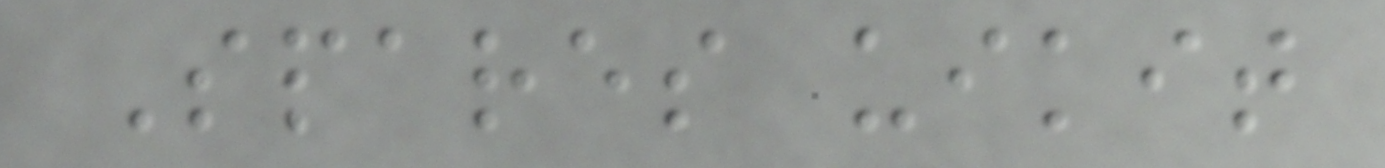Spares uikit
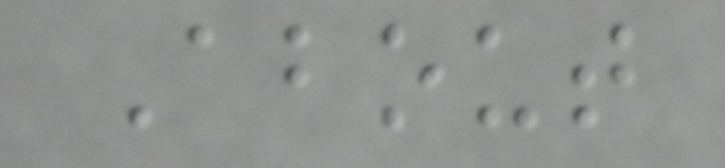About
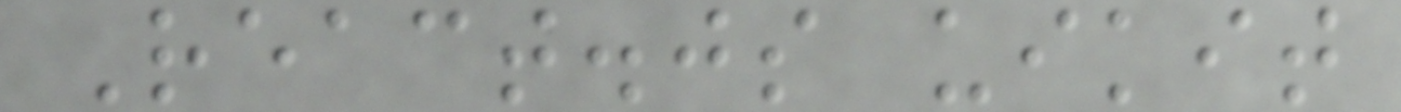React.js uikit
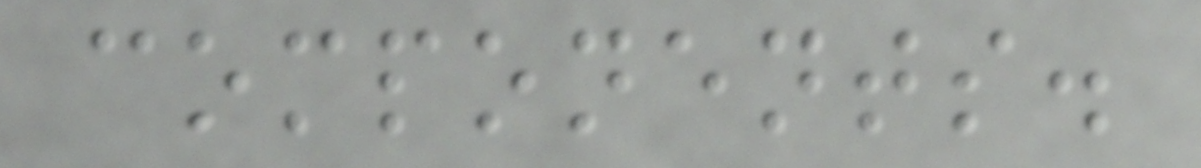components.
